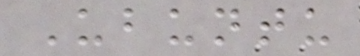Ubuntu
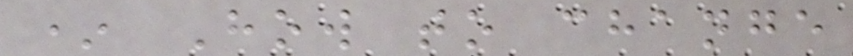* How to change
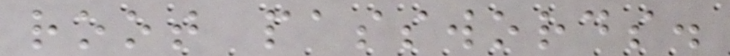root passwords.
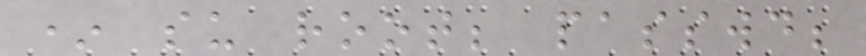* su root; passwd;
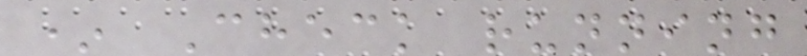* Check running
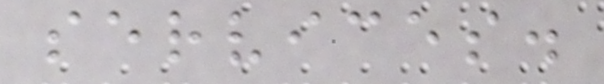services.
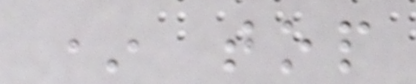* top
